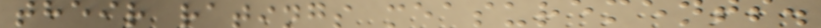their ratings measurements.
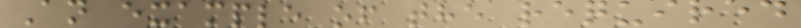An example of the required
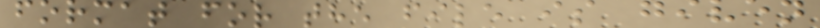format for the file is given
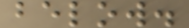below.
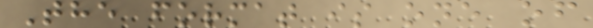The format is one of
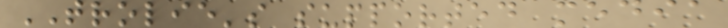TROLIE's supported media
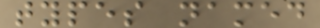types named
